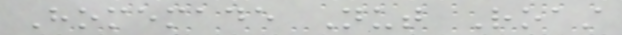Homemade Nut Roast
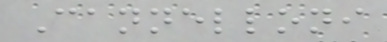Cannelloni
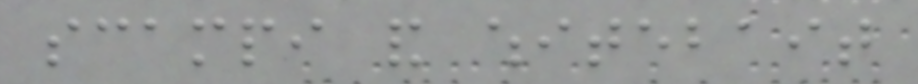scampi and whitebait
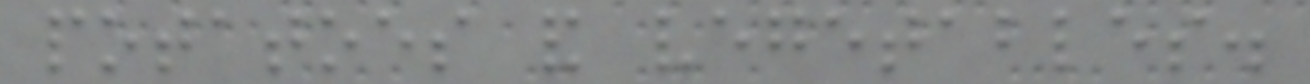potatoes and vegetables.
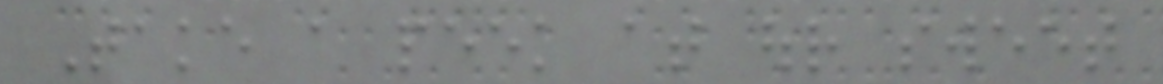Take a peek at our sweet
